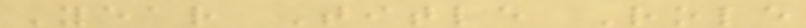Year Title Role
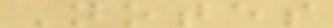Notes
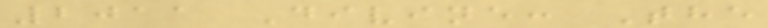2011 Divine: The
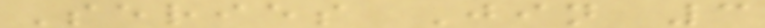Series Jin 3
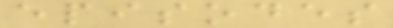episodes
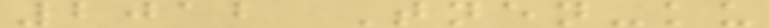2012 Tnen-ku
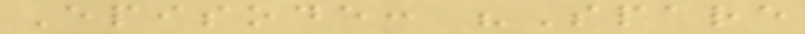Episode: "Spare
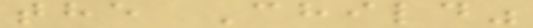the Child"
